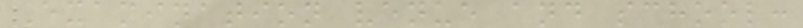Examination venue and school:
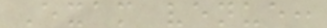Exam venue:
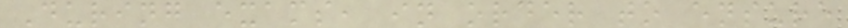During exams, in order to ensure
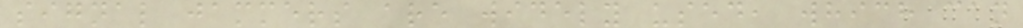signal jammers are widely used, which can
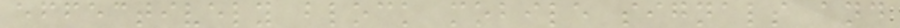effectively block mobile signals and
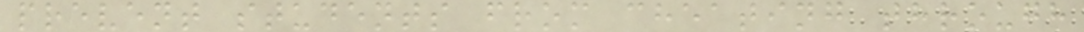prevent students from cheating through
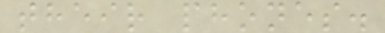their phones.
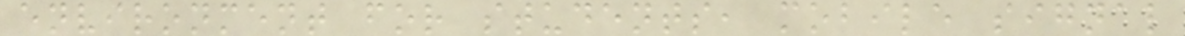environment for students, mobile signal
